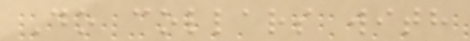Do collars with
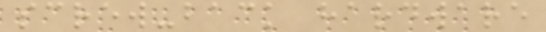screw-back hardware
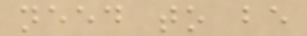need to be
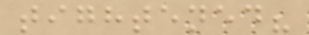tightened?
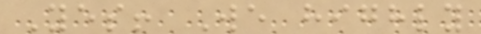Yes! We highly
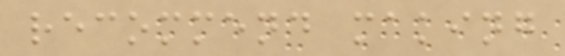recommend making
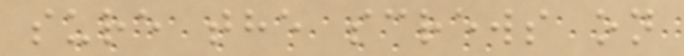sure the screws on
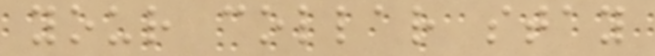your collar stay
